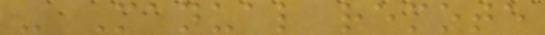- Manual remote
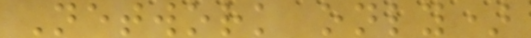Network only)
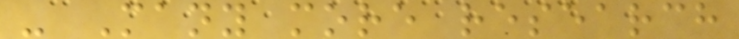- Many more research
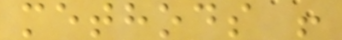methods !
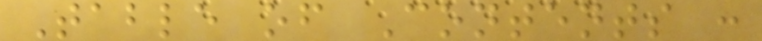Table of Contents :
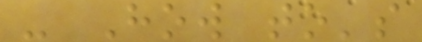- How to's
